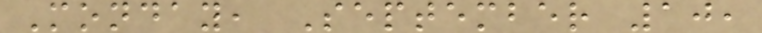Monday, September 10,
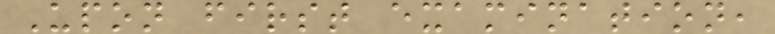Upon first examination,
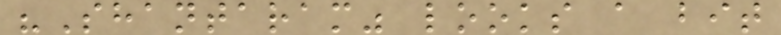"Shantaram" looks a bit
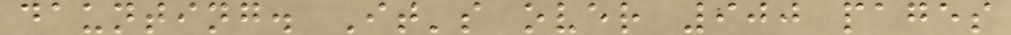daunting. It's over 900 pages
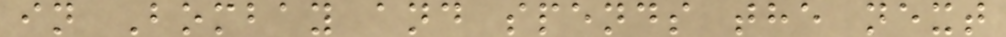in Bombay and spends the next
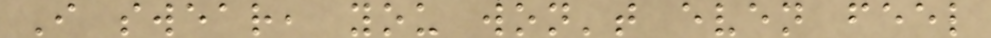I swear, you won't even feel
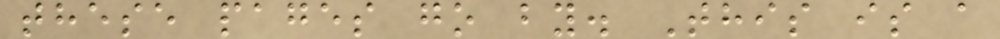these pages go by. This is a
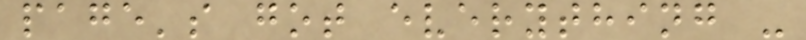page's got everything -
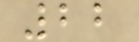22
